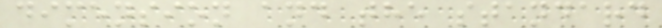dimension and the standard
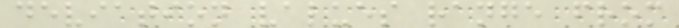deviation values range from
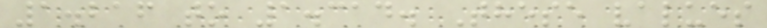1.216 to 1.314. These values
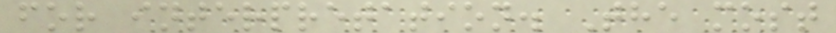for interpretation. The most
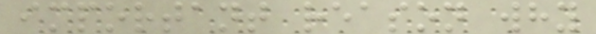important reason why
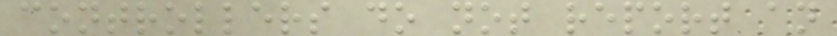controllers do not report an
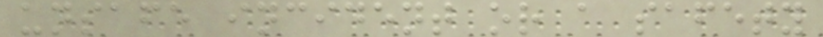unsafe incident or a safety
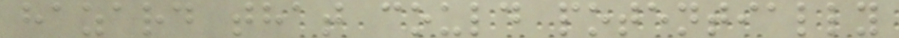hazard that could potentially
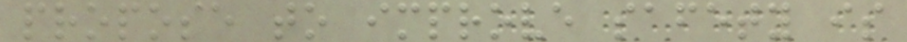propose to improve safety is
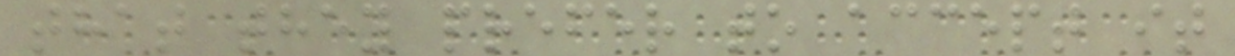that they prefer to accept it
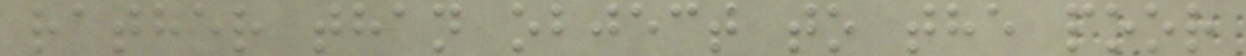rather than object to the poor
